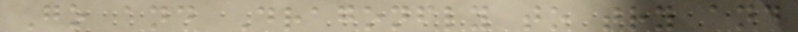Go and Dragonfly to try and
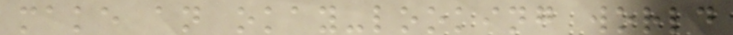make an okay-looking world
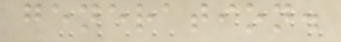generation.
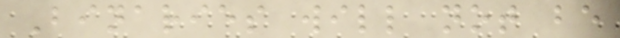Binaries will not be
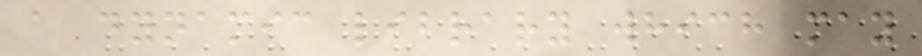a dynamic library which may
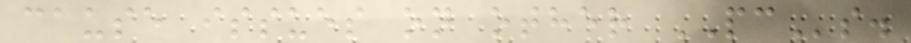cause issues on other PCs.
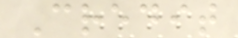Credit
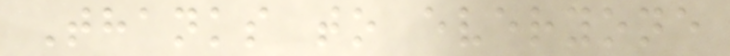Thanks to everyone
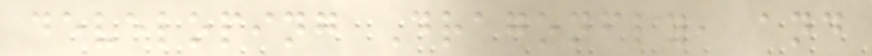developing Dragonfly, and
